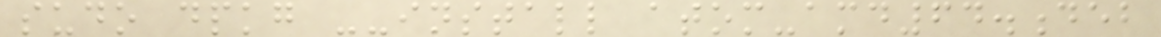sudo dpkg --install atom-amd64.deb
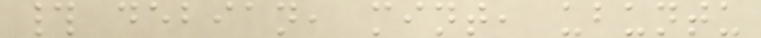# debian, mint, ubuntu
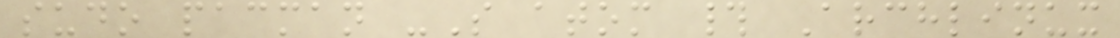sudo pacman -S atom # Archlinux
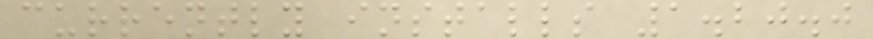currently installs 1.20.0
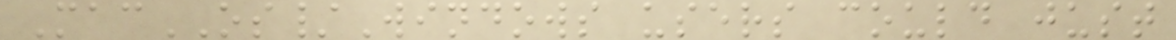MacOS/Windows users could just
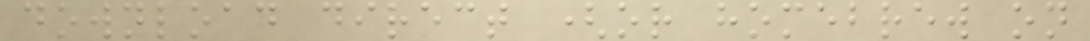download direct (or homebrew on
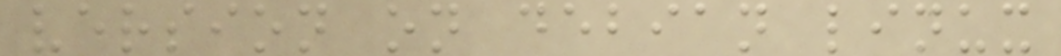version on debian linux
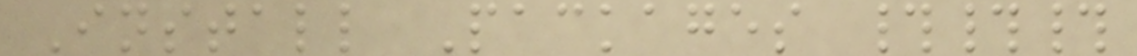Install Packages ###
